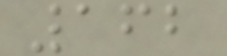162
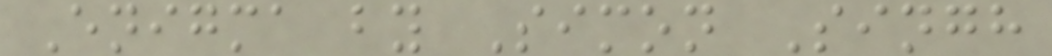Enigma by Simon Singh
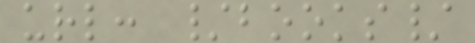url: /books/
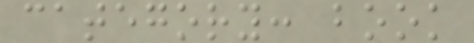category: book
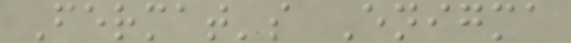Fermat's Enigma
